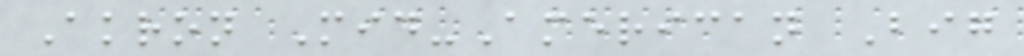Akron Mid-American Big
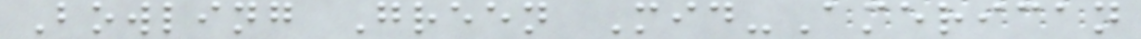Bowling Green Mid-American
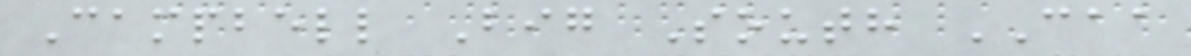Campbell Big South CAA
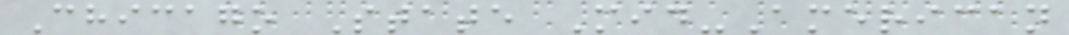Chicago State Mid-American
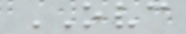OVC
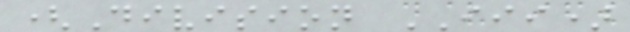(Division III)
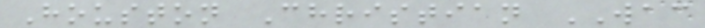Houston Christian WAC
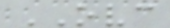OVC
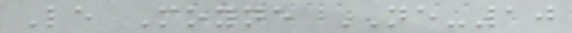Le Moyne NE-10
